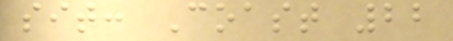sit: Coast 22
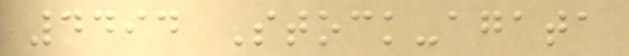4494 Stock-agata
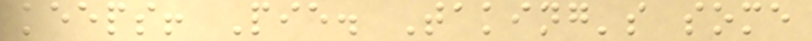keeps! Pie. Taking's some
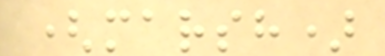(marsh)
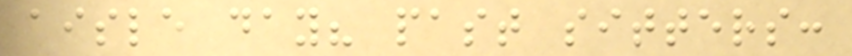aisle day? past sitters:
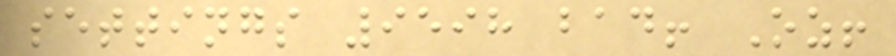settings 9598 bad! Oz!
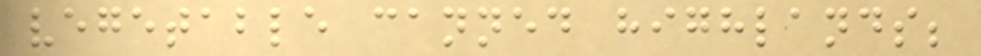vegetable canned highlands;
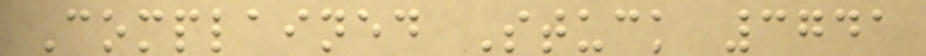Complained Stuck 3741
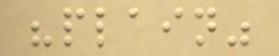"plain"
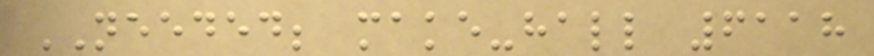NEEDED; make-hall 6118
